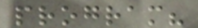program?
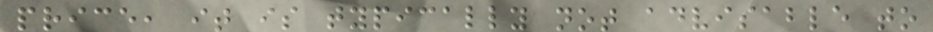price, it is typically not advisable to
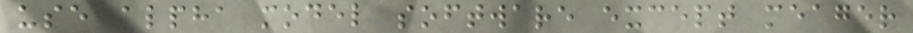use alpha model software except meager
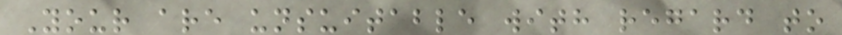Your are unsuitable with regard to
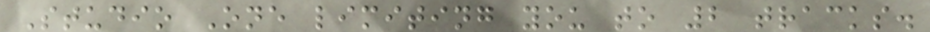Studio One limiting you to 2 tracks.
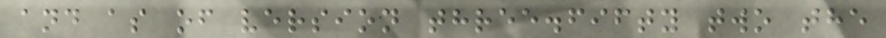and as of version three.fifty two the
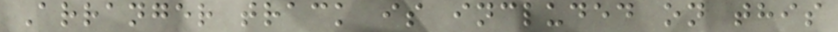Arranger track is included on this
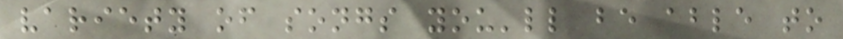variety of songs you'll be able to
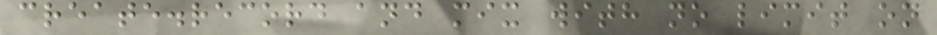create.record and mix with no limit on
